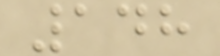148
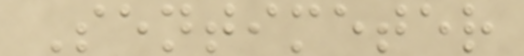Sentimeter
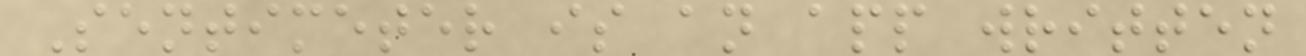Sentimeter is an app written
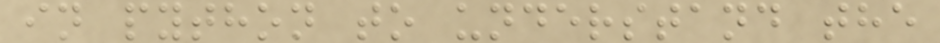in python to understand the
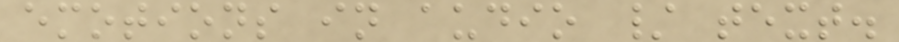emotions in audio / text.
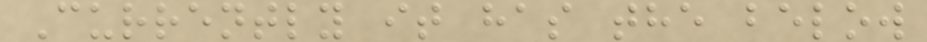Currently it has the below
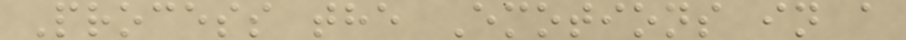Process the Emotions in a
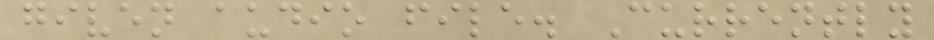given audio file. Currently
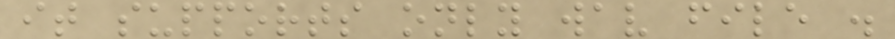it supports only wav file .
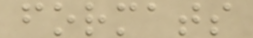formats
